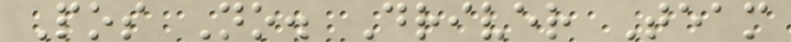Pos No. Driver Team
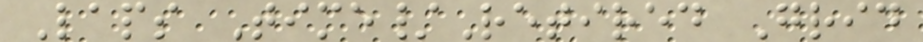Laps Time/Retired Grid
